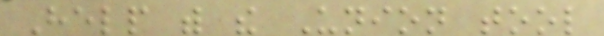Help with the Union tool
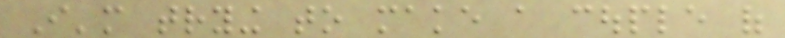I'm trying to make a couple of
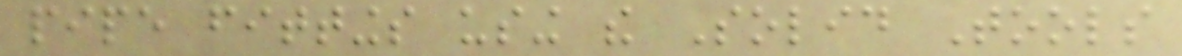pipe fittings using the Solid Tools
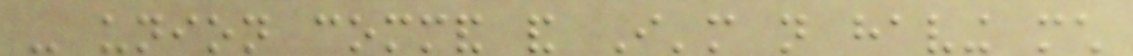- union command and I'm not having much
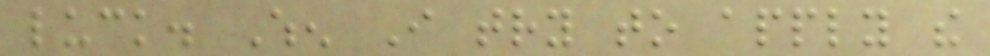luck. When I try to apply the
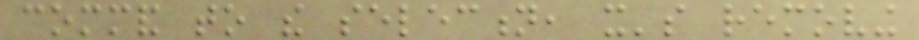command to the selection, it's removing
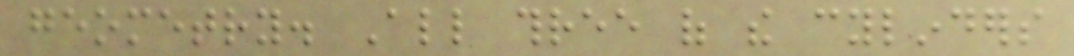geometry. All three of the cylinders
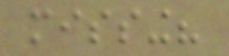missing?
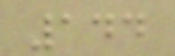144
